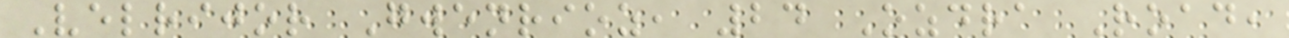Velrijor Gwenrioz, 24 Ozdra Road,
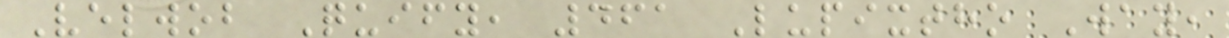Velwob Quify, 461 Lupixtho Way,
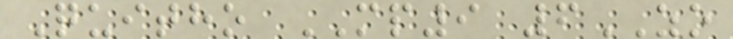Quitho MP9 6ZO
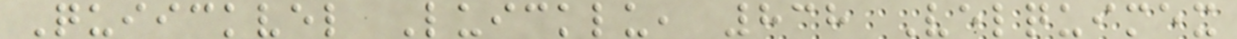Quiickvel Luicklu, 838 Velquimex
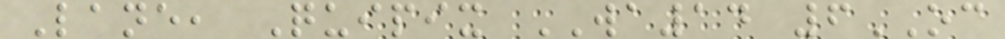Lane, Quipix WA14 6OC
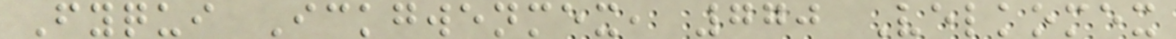Fyqui Ickgwenmex, 770 Velkomex
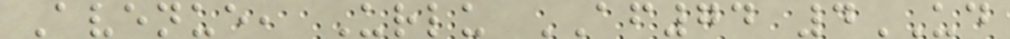Avenue, Urlu AF74 4UD
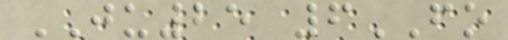JU25 6FO
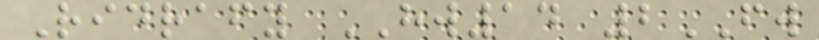Ridrafy HW14 2FW
